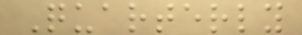Quarterly
